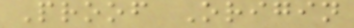Proof Origin
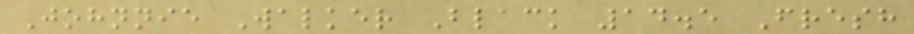Johnnie Walker Black 14.5 Fresh
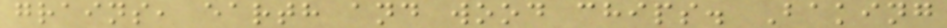grains, earth and wood chips. Baking
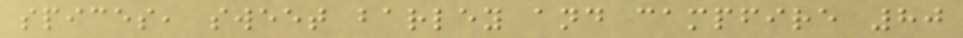spices, sweet barley and campfire 80
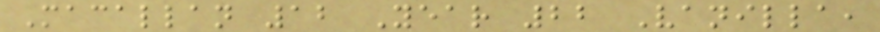Macallan 12 Year 22 Vanilla,
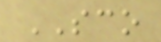SCO
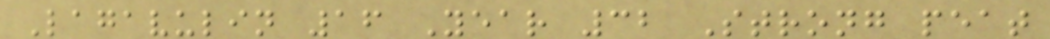Lagavulin 16 Year 32 Strong peat
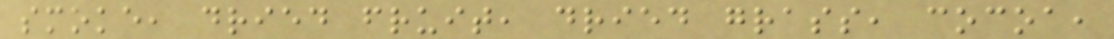smoke, dried fruit, dried grass, cocoa,
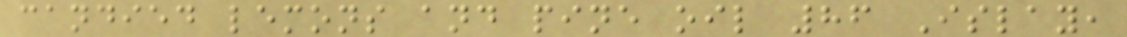candied lemons and pine oil 86 Islay,
